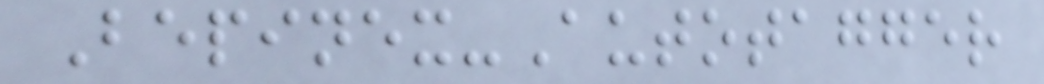Bepinex-Autotagger
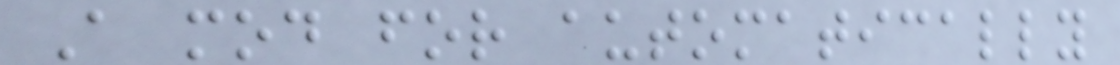A mod for automatically
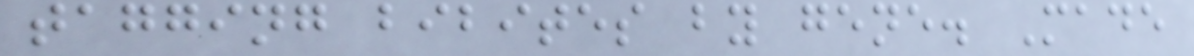tagging bibites by gene. Made
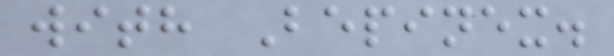with Bepinex.
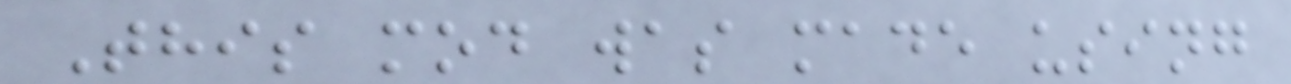This mod was made using
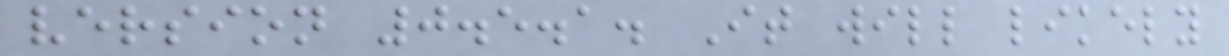version 0.5.1. It will likely
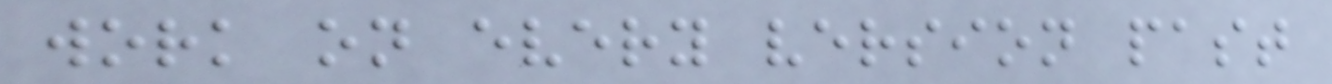work on every version past
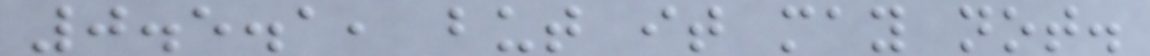0.5.1, but it may not.
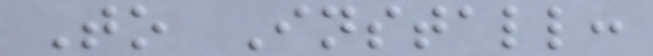To Install:
